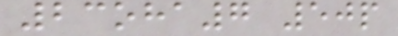23oha7 50p
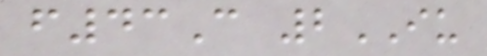f43C 2IU
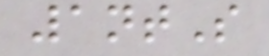1ntS
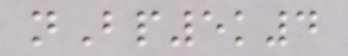nBp5k4
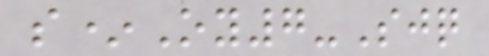s*Oy7-Sjq
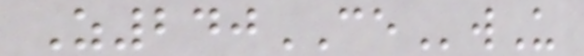Z240CEwU
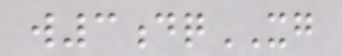w3dqXG
